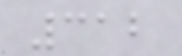312
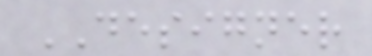DESIGNER
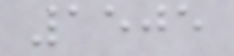1505
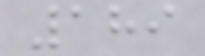189
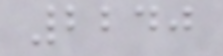2240
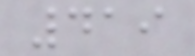419
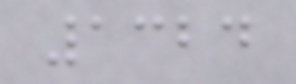1324
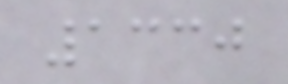1330
